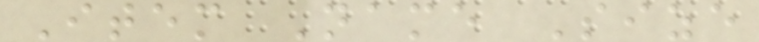Item Name Size
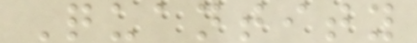Quantity
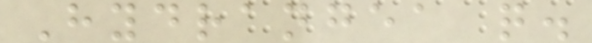Hydrangea q.
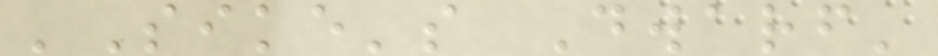'Sike's Dwarf'
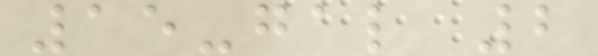15-gal 2
